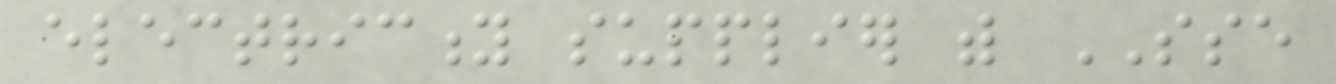electricity supplier with SSE
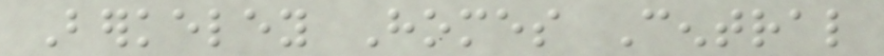Berkeley Homes Central
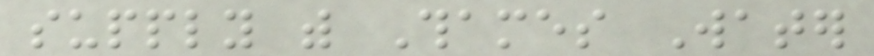supply with Thames Water
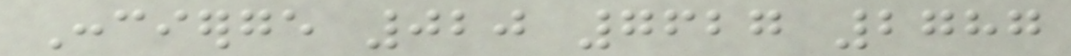Concierge 020 7627 2787
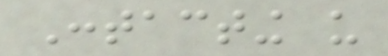Contacting us
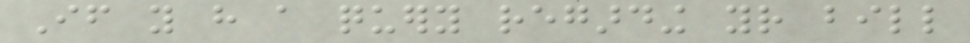If you have a query regarding your bill
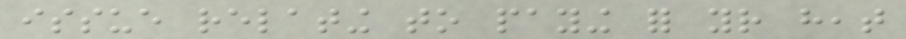issue relating to paying for your heat
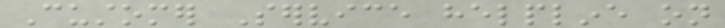Customer Service helpline on
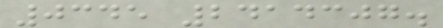0345 2414307.
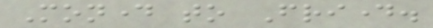Monday to Friday.
